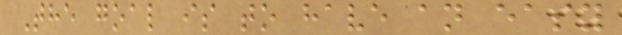The goal is to have an easy
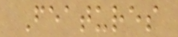Features
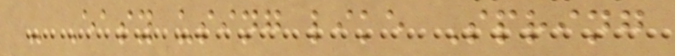- Easy using like Spring
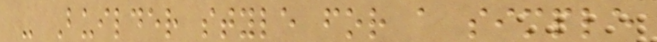- Builder style for a simple
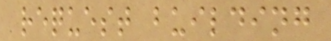request building
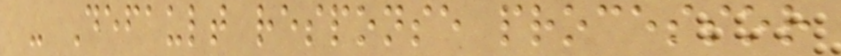- Default response processor
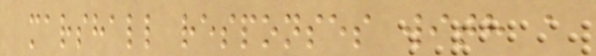marshall responses with a
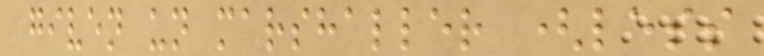given un marshaller (less
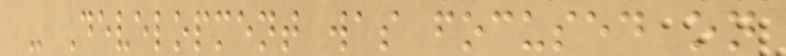- Development was focused on
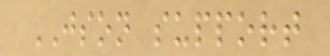JSON support
